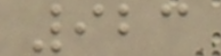923
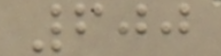600
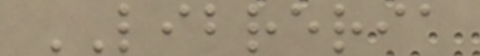LIBRERIA
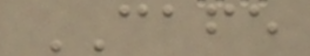CAFE
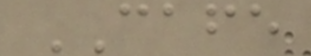CAFE
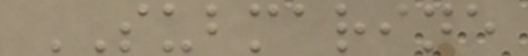SUBMARINE
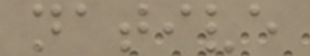native
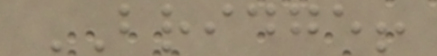BRIDGE!
